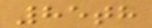85th
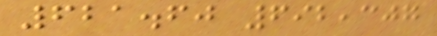621.60 692,307
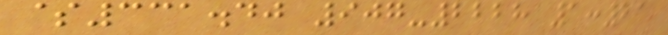$331.40 907-2228 1:21
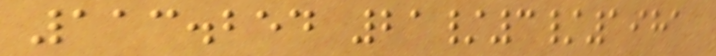113.254 21/3/1981
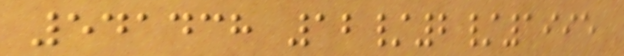541438 12/2/1995
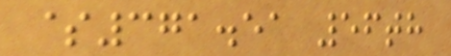$371.51 56th
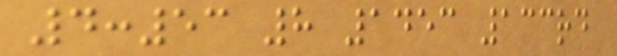4:53 8 1453 133rd
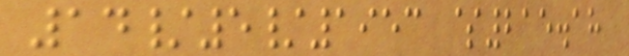14/5/1953 $215.18
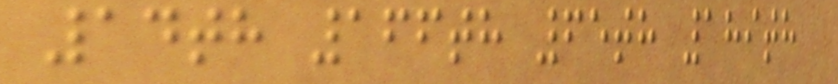14th 166th 65th 189th
